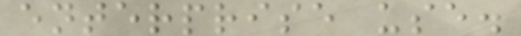enterprise use.
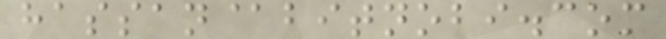hassan@bitnobi.com
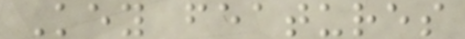Key features
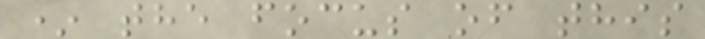* the focus of this
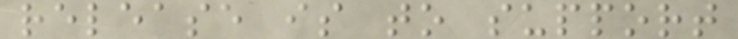release is to support
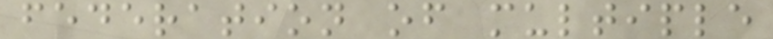federation of multiple
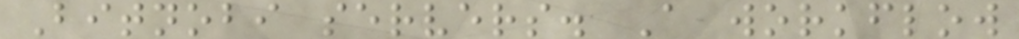Bitnobi servers. A workflow
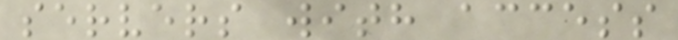servers with access
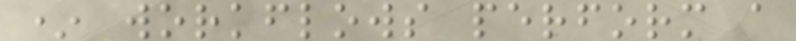* workflows perform a
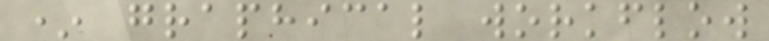* graphical workflow
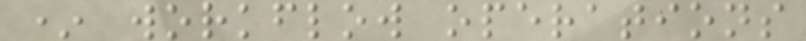* workflow operations
